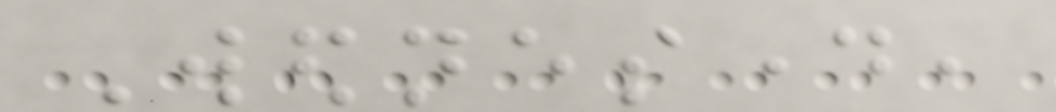Wednesday,
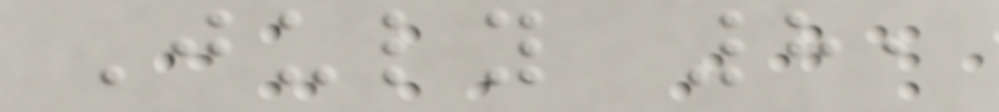July 8,
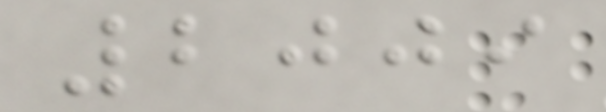2009
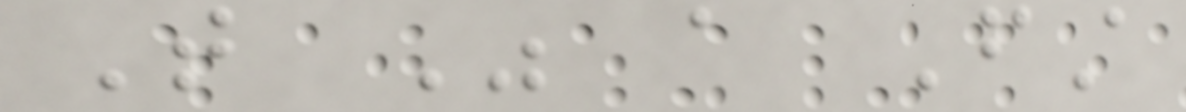That Was a First
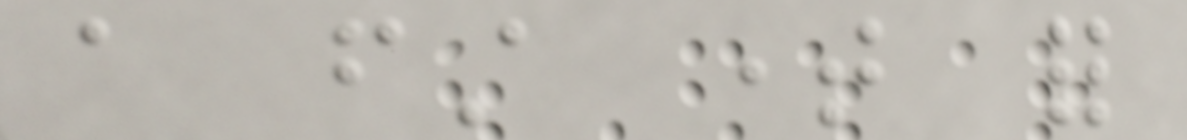a first time for
